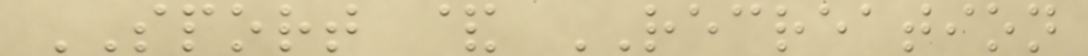SPORT & RECREATION
